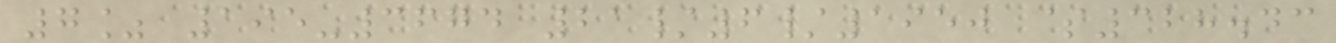7% 195-3674 21/6/1950 $328.43
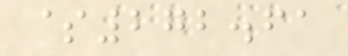$272.61
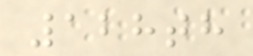128th
